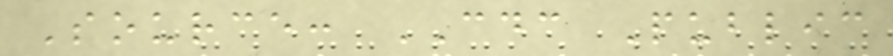Source: CDC Public
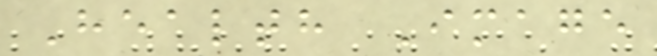Health Image
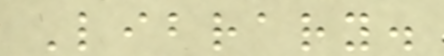Library.
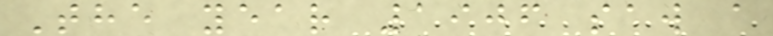The year 1906 saw a
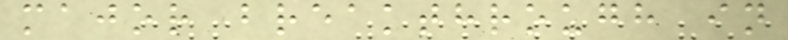major breakthrough in
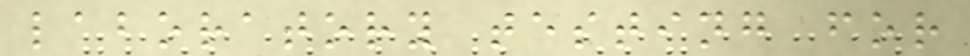laboratory testing for
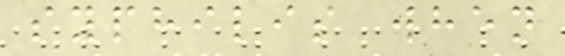syphilis when
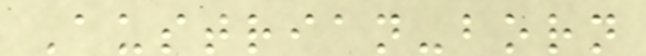Austrian-born
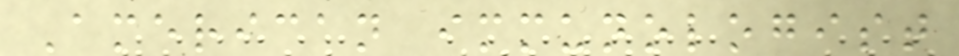American immunologist
